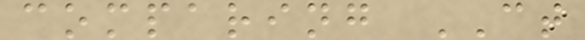comparing CT
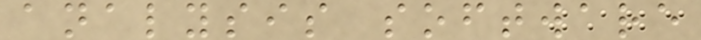analysis software
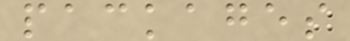packages
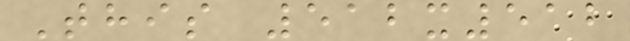This 512x512
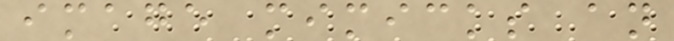image mimicks an
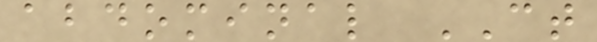abdominal CT
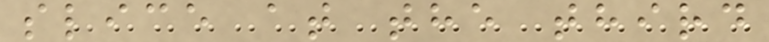slice at the third
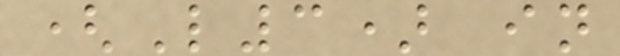(L3) in
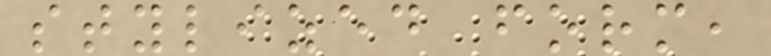stylized form,
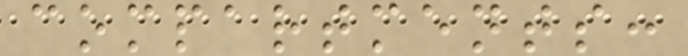compartments:
